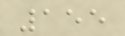155
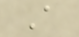A
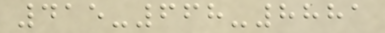415-668-8881
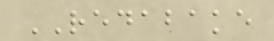REDABAKE
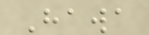Hawa
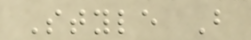Style B
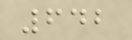642
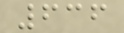636
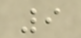9
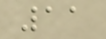11
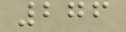276
